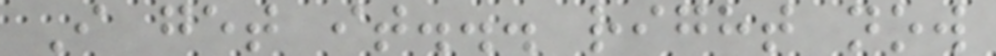I get it... right now
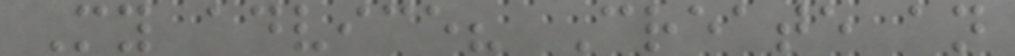My advice? Create an
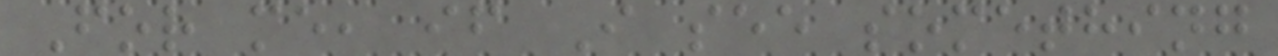For me, if I see something
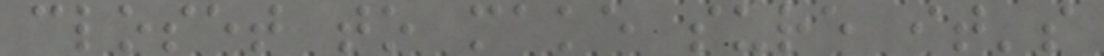closet to make sure it's
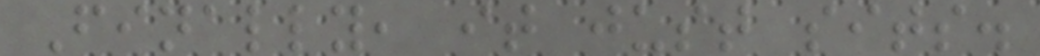Finally, it just sits.
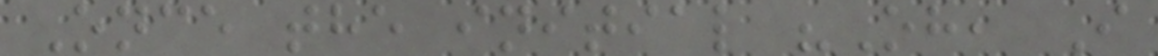Once the initial "Oh, I
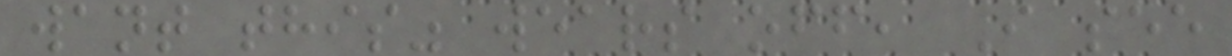want this" wears off, I see
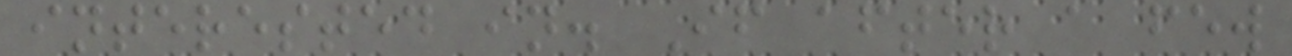interested in. If after a few
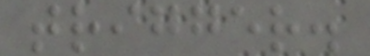trigger.
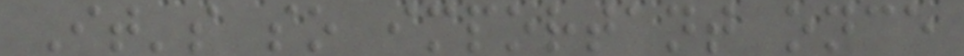It's so important once
